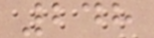248
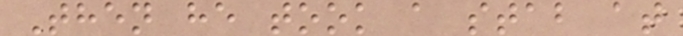Then he took a stab at
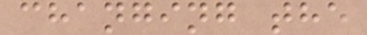changing the
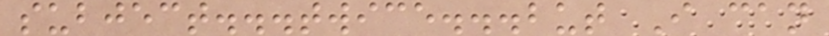subject...twice...but I can
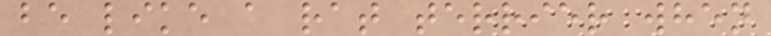be like a rat terrier when
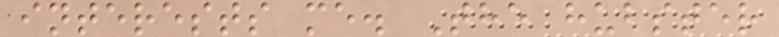interests me. The hubster
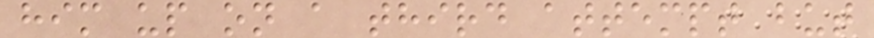him up on a third attempt but
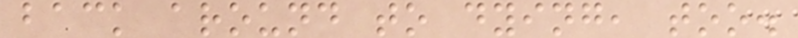back around to dying, too.
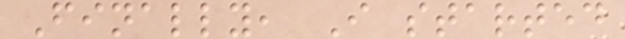Finally, I started
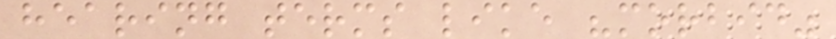hearing terms like "morbid"
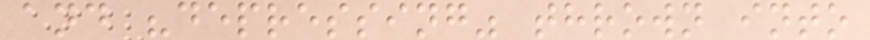and "depressing" thrown into
